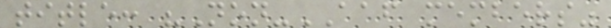title: "Non-AAF members"
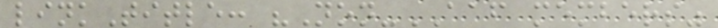linkTitle: "Non-AAF members"
